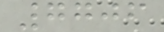7706
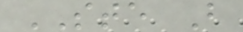STE B
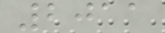2011
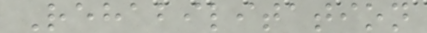Rehabilitation
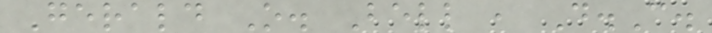Gerald O. Bell , D.C.
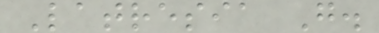Latresia G.
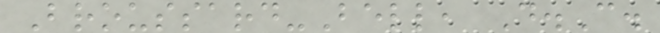Broussard-Bell, D.C.
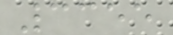3355
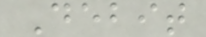Debit
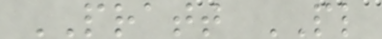PRATT PL
